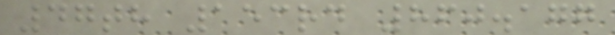47th 153rd 860.177
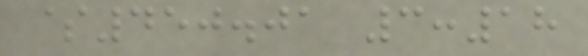$450.01 3:18
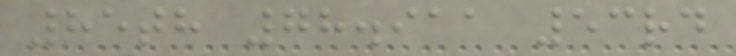85th 78.911 53rd
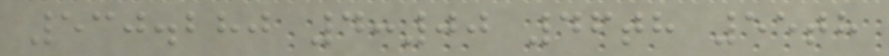530.280 4:00 46th 55th
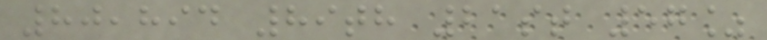80,894 89th 21st 57%
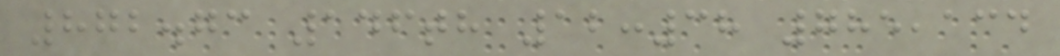872.73 146th 12:38 785,134
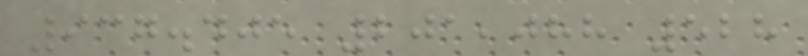937.405 201,088 528
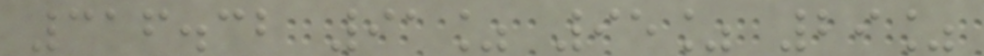316.32 91% 95% 29%
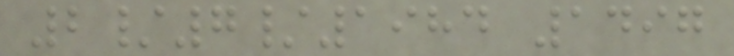2/7/1984 1497
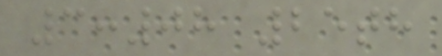3:08 25th
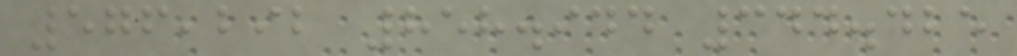576,292 858.944 344.425
